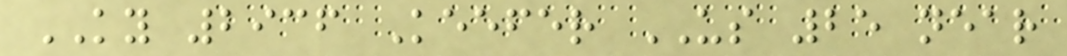KY 2936 Keefer US 25 near
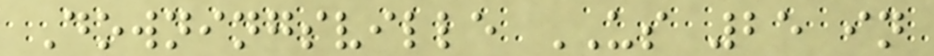Downingsville US 25 in
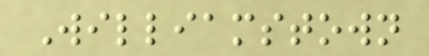Williamstown
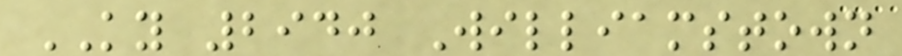KY 2940 Williamstown
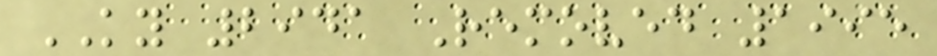KY 2941 Removed 1995
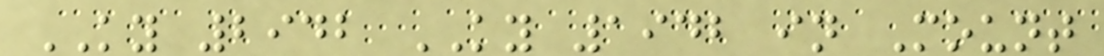KY 2942 KY 1942 in Mount
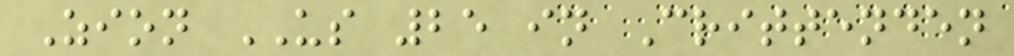Zion US 25 in Crittenden
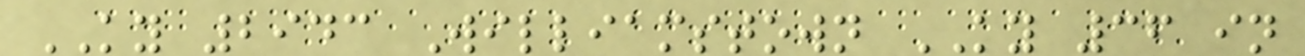KY 2943 Williamstown KY 36 in
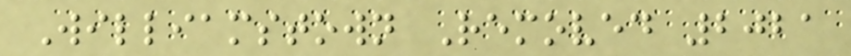Williamstown Removed 2021
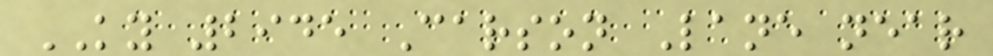KY 2945 Carson Lane near
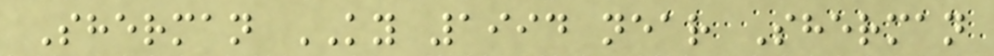Sherman KY 1994 near Sherman
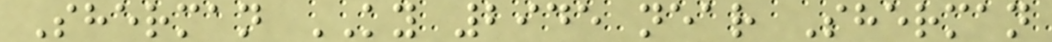Sherman KY 2945 near Sherman
